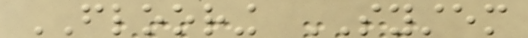FLOORING SYSTEM
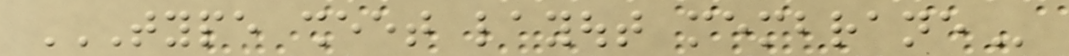TYPE SHEET LAYOUT MEMBRANE
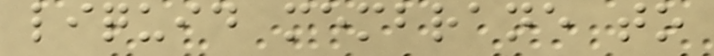liquid membrane to
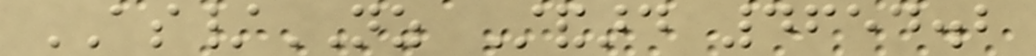AS/NZ Standard 4654.2
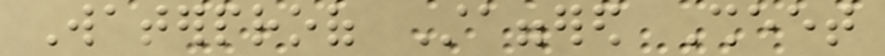Waterproof Staggered Sheet
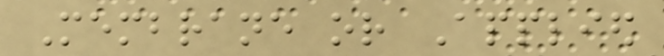Membrane or Applied
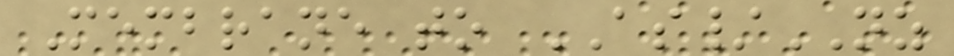Membrane to AS/NZ
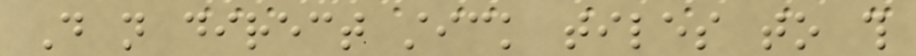Do not direct stick tiles to this
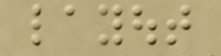layout
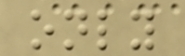only
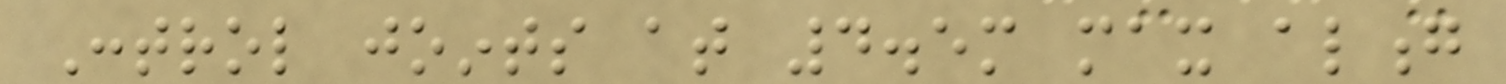Control joints at 4.5m max along
